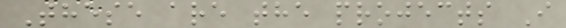These are the projects I
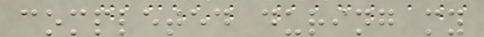completed during my
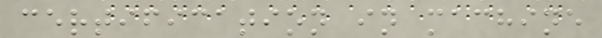certification in machine
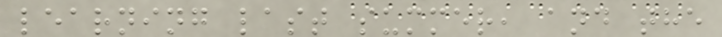learning last summer, and the
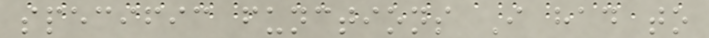specific functions I had to
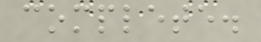complete.
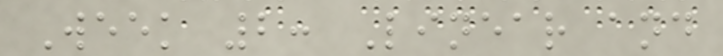Week 2: Linear and
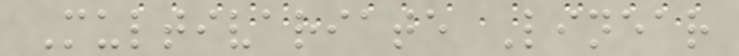Multivariate Linear
